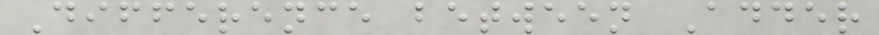Difference between Adder
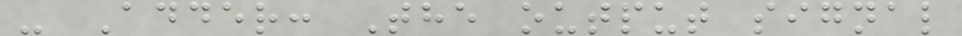- Adder: The output signal
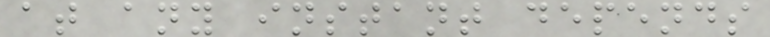at any instant depends
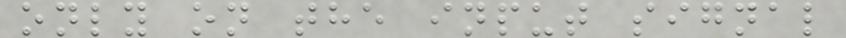only on the input signal
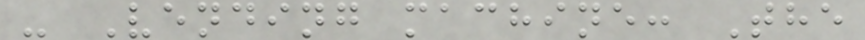- Vending machine: The
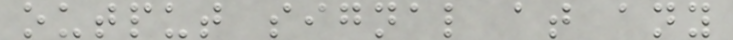output signal at any
